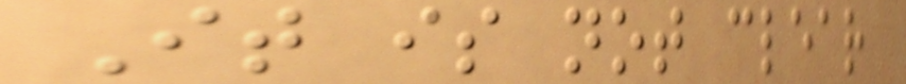It is not clear
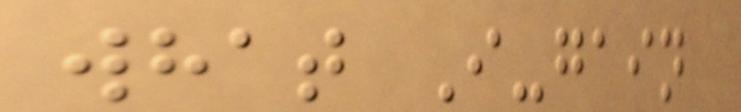what I-gain
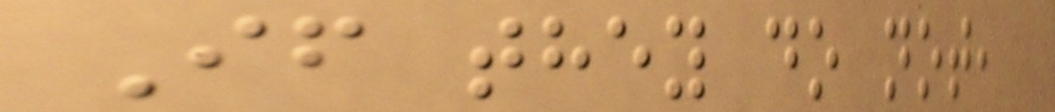If they do not,
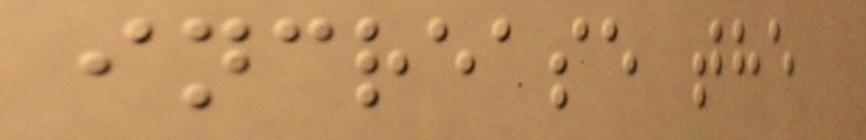increase the
